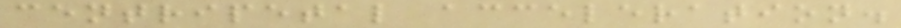centripetal acceleration.
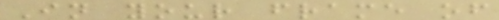In your frame of
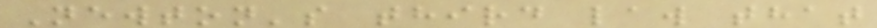Newton's third law that
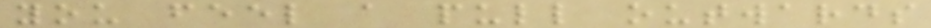you feel a pull outwards
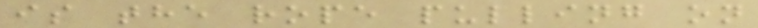is the rope pulling on
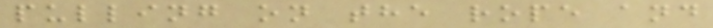pulling on the rope and
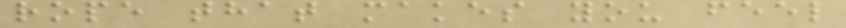rope that makes you feel
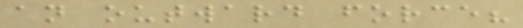an outward force?
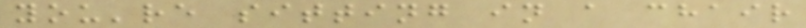you're sitting in a chair
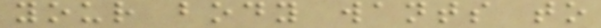your body wants to
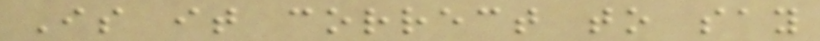Is it correct to say
